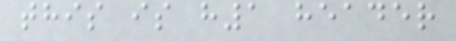this is h1 header
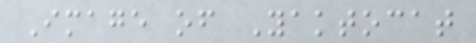Image of Yaktocat
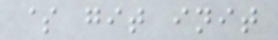$ git init
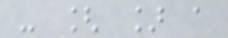- [ ] a
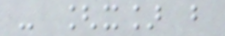- [x] b
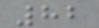82
